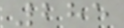285
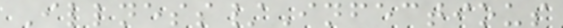Illness/Infectious
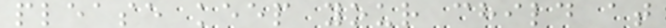please keep your child at
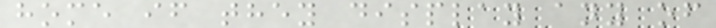home if they display any of
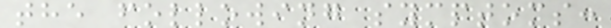the following symptoms:
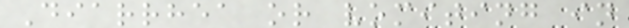Diarrhea or vomiting in
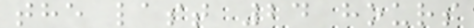the last 24 hours
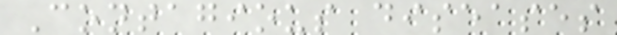Contagious diseases
